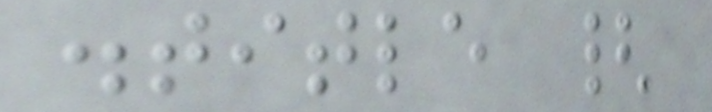.title {
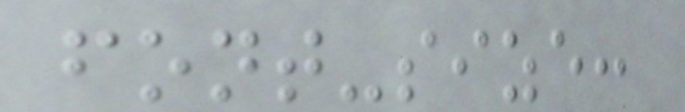font-size:
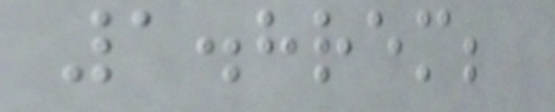1.8rem;
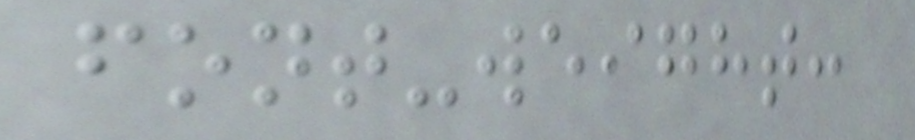font-weight:
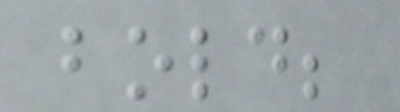bold;
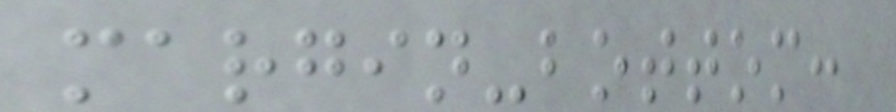margin-bottom:
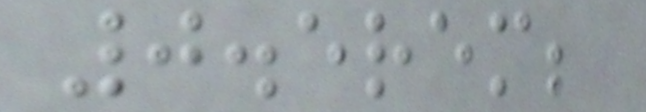0.5rem;
